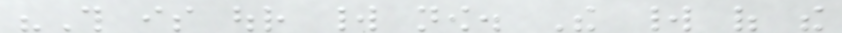"This is our world now. The world of the
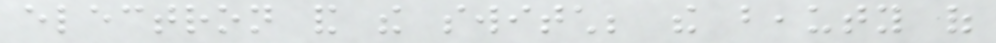electron and the switch; the beauty of
